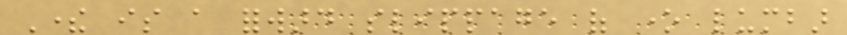There is a forward slippage of one lumbar
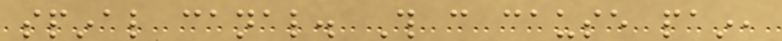spinal canal. This can cause pain,
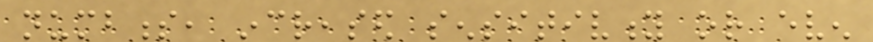numbness, increased sensitivity or even
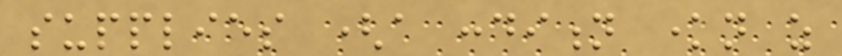supplies (a condition known as
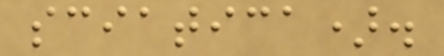sciatica).
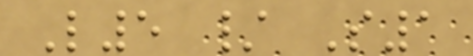L5 / S1
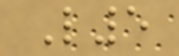L5
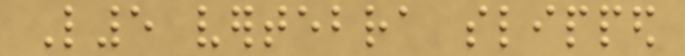L5 vertebra slipped
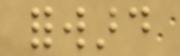forward
